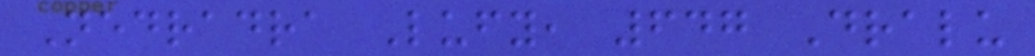Nedradra Lufy, 647 Dralu
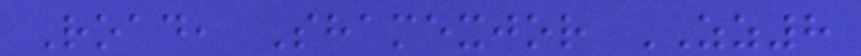Road, Shamexjor ZZ8
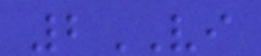2VI
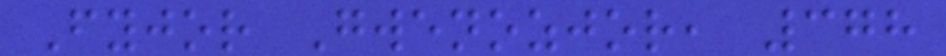Fyjor Gwenozjor, 378
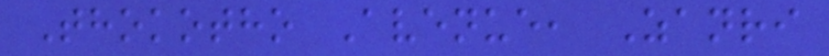Thokotho Avenue, Zanri
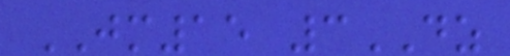JM15 3DZ
